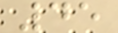45
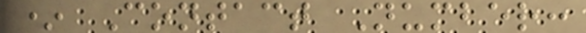* Contact Number:
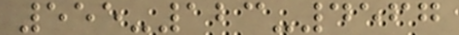555-123-4567
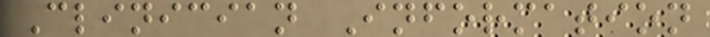Clinician Information
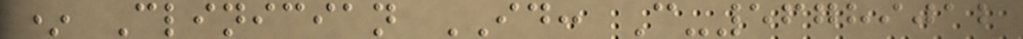* Clinician ID: C-56789012
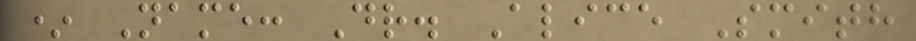* Name: Dr. Alice Smith
